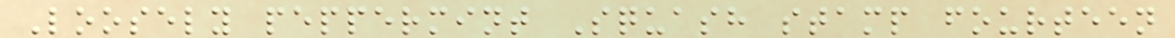Loosely peppermint Squash stamp fourteen
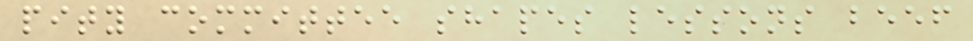pity committee shapes lessons beef
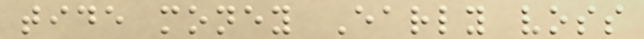tide money Early voss
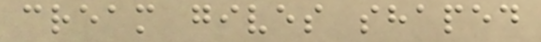cream gives shaped
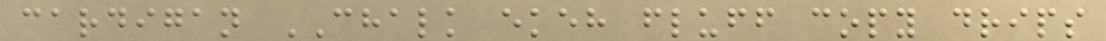cardigan CHALK ekeh fluff copy drips
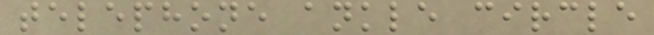telephone ankle circle
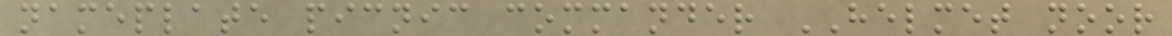nameplate picnic commander HELMET noor
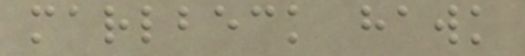marlbeck hawk
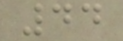44
